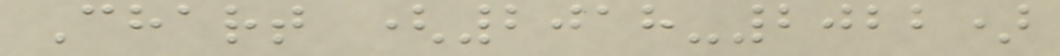Chart (2018-2022)
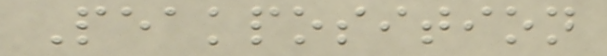Peakposition
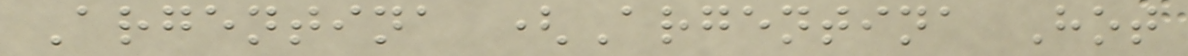Argentina (Argentina Hot
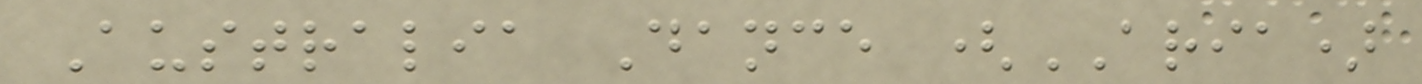Australia Dance (ARIA)
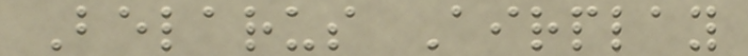Belarus Airplay
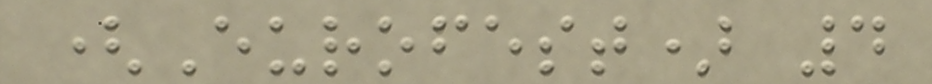(Eurofest) 4
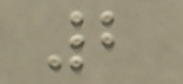2
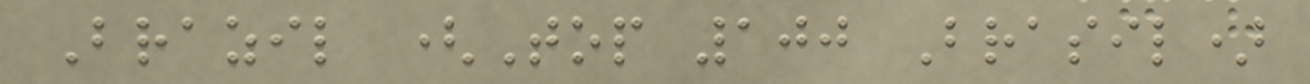Brazil (Top 100 Brasil)
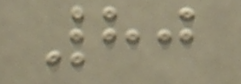80
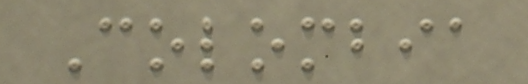Colombia
